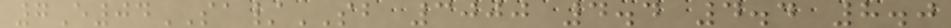7E04SA/SB 3000 4.4 4.4 8.0
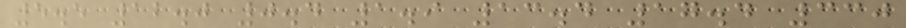5.5 12.0 0.4 1.9 13.4 17.4 330
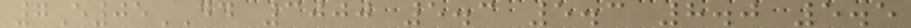7E05DD 3000 5.3 5.3 8.0 5.5
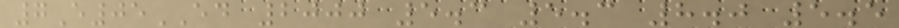7E05ED 2000 5.3 5.3 8.0 5.5
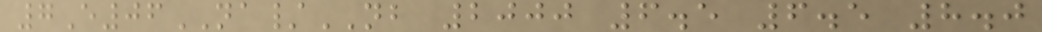7E06NA/NB 2000 6.5 6.5 8.0
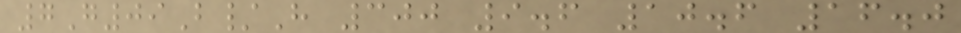7G09B/H 300 9.6 10.6 16.0
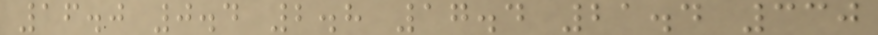16.0 0.4 2.8 17.4 21.4 330
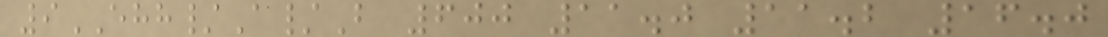9EHH/A/B 600 11.0 11.2 16.0
